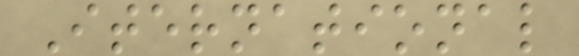Iternational
